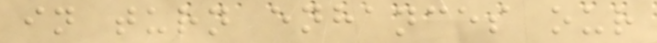in turn enhances our
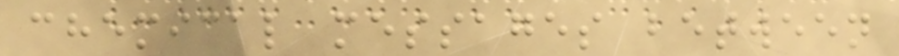chemical messages between
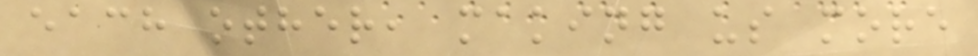each other, making us more
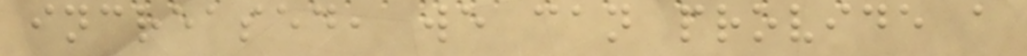increased, we can provide a
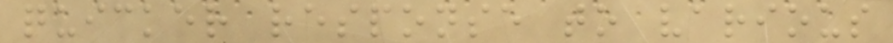quicker response to various
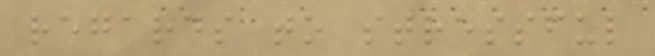regards to stressful
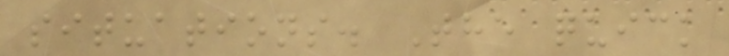situations. The quick
